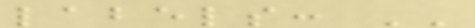labels: ''
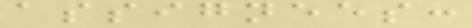assignees:
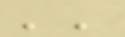''
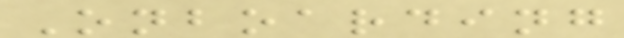Onboarding
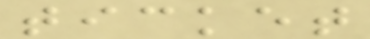ticket
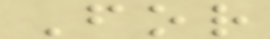For
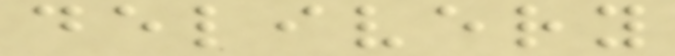delivery
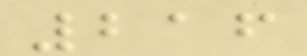216
